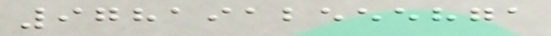9781912555871
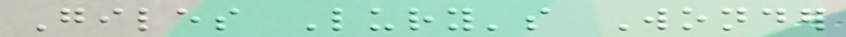Giles Lury's Wonder
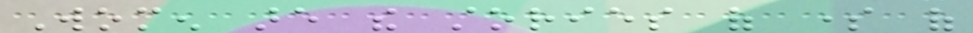Women are the stories of some of
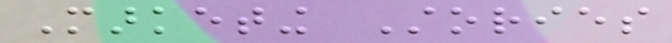Marketing Stories
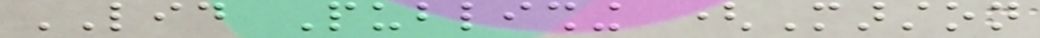LID Publishing (Marston
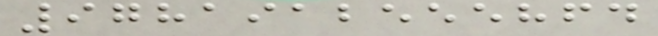9781912555864
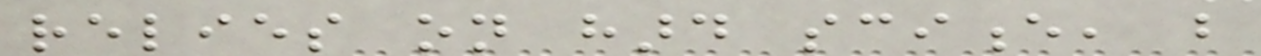relies on hard science, but
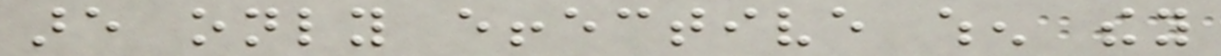are only effective when they
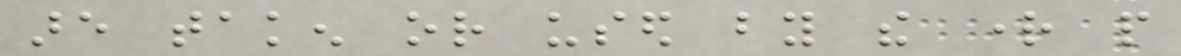are taken or used by the right people
